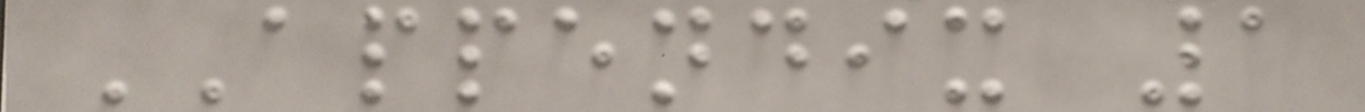APPENDIX 1
